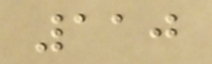110
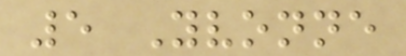5 Yvonne
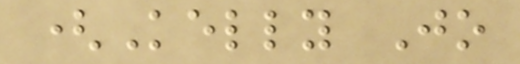(Kelly Jo
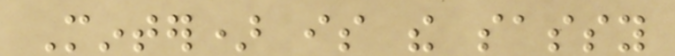Minter) is the sassy
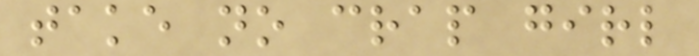take no crap girl
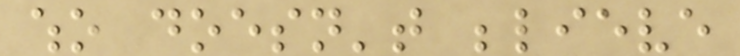who doesn't believe
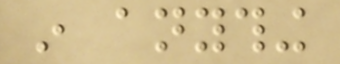in anything
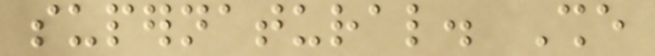supernatural. She
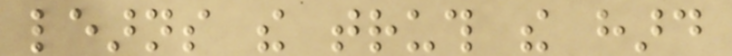learns the truth the hard
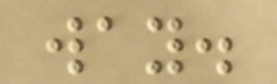way.
